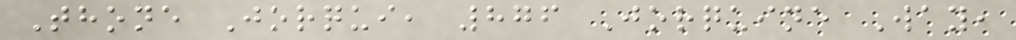Thone Jorqui, 876 Jorquine Way,
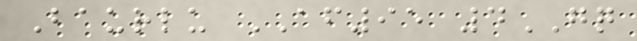Baurlu AF95 4GQ
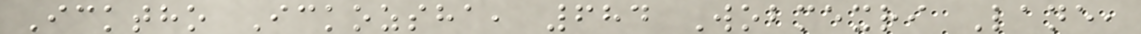Icktho Ickozsha, 684 Wobmexri Lane,
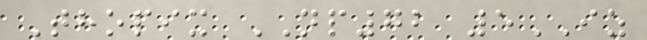Thopix NP72 5IZ
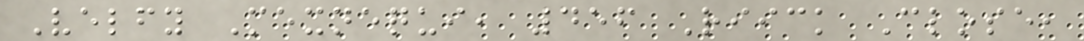Velfy Mexnequi, 456 Riick Close,
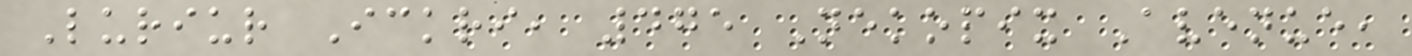Luriur Ickri, 475 Nekopix Avenue,
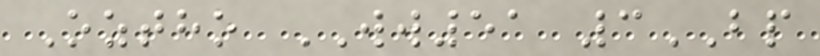Oztho WW51 3BP
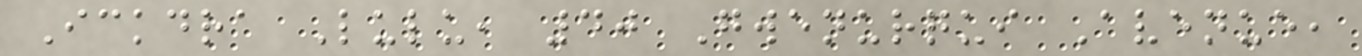Ickdra Lulu, 40 Gwenurqui Avenue,
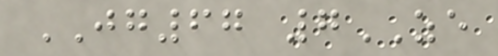JG67 7ZE
